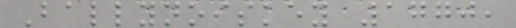Ballynoiskey 1770,
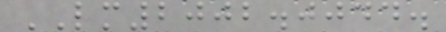LM2002.0044.
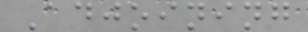Adjoining
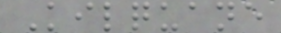Kilquane
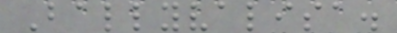Ballyvalisa.
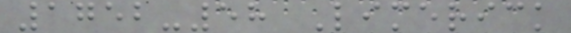1752-58 Limerick
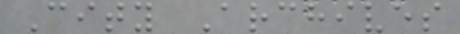City Archives
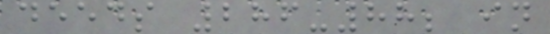deeds 286-88; in
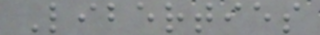Liberties
